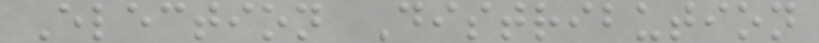Election Distribution
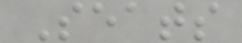Seats
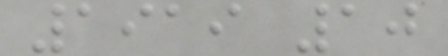1919 10
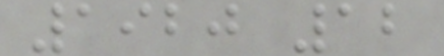1920 12
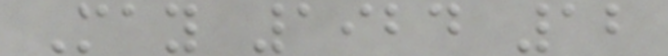May 1924 12
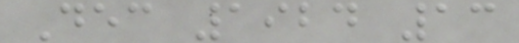Dec 1924 13
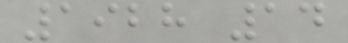1928 14
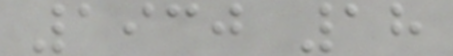1930 18
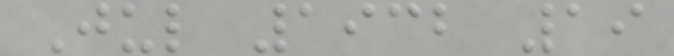Jul 1932 19
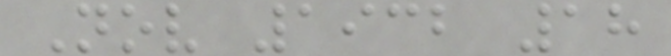Nov 1932 18
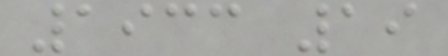1933 19
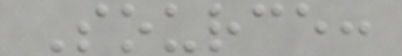Source:
